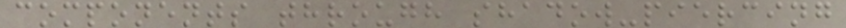components through shadow-piercing
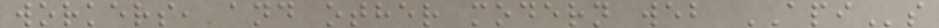workers, and other modern web APIs
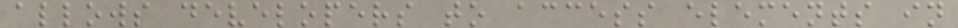allows developers to access elements in
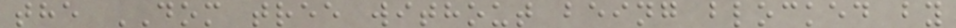the DOM tree without being blocked by
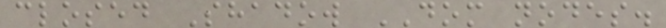closed Shadow DOM nodes.
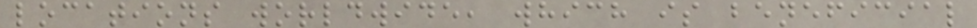locations worldwide, which is beneficial
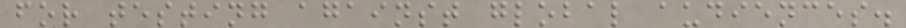for testing against global audiences.
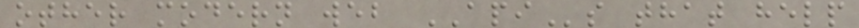other modern web APIs that help
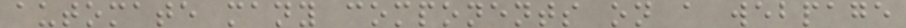automate many components on a webpage
